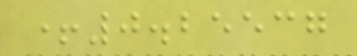+0.25537
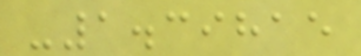-1.39815
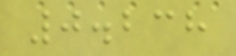0.238
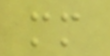mm
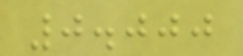0.000
